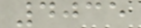4035
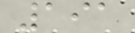191
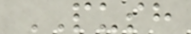PUSH
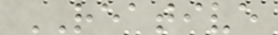REATIVE
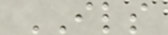ILS
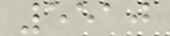5510
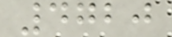4720
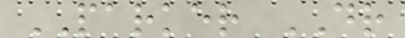PARKER DR
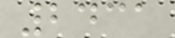2431
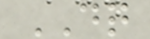DQ
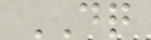DQ
